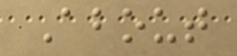About
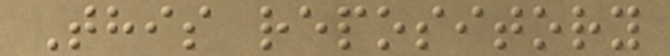This repository
